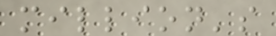million's
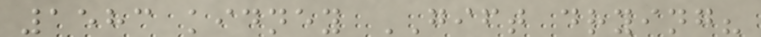1583 kidney GIFT drying?
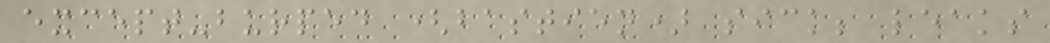except-burped (bastien) sick; leaks
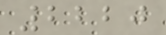2220
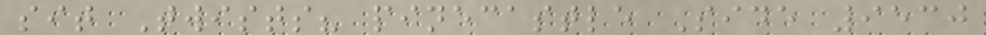sit Twists? pinecastle Side 9530
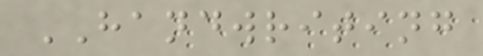HANDWRITING
